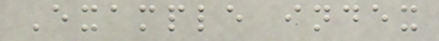Example index
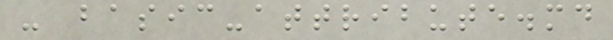- basic-attribute.md
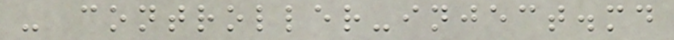- controller-inject.md
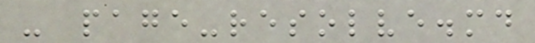- page-resolve.md
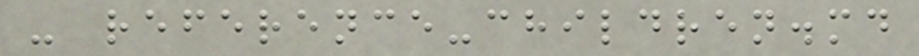- reference-children.md
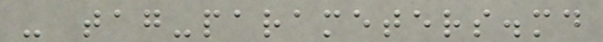- tag-parameters.md
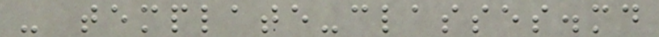- template-classes.md
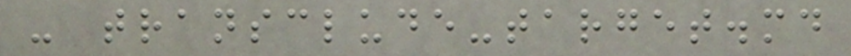- transclude-target.md
